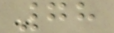78
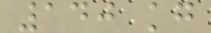140 kg
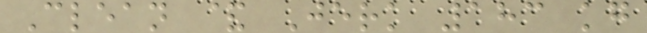Clean & Jerk 183 kg
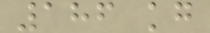186 kg
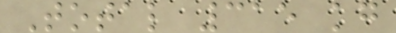Total 315 kg
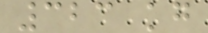323 kg
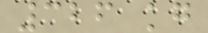326 kg
